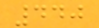440
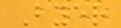Byer
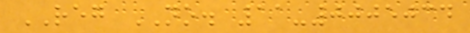REG NO. 11-0005034
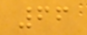66
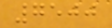7500
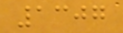1307
